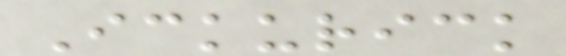Ickurick
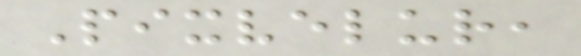Pixvelur,
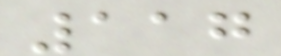117
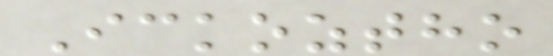Ickoztho
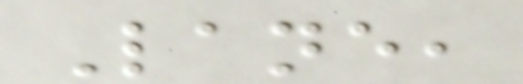Lane,
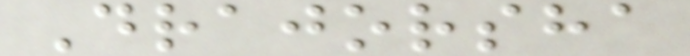Drajorsha
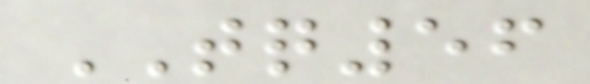TQ56
